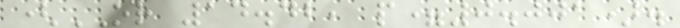(OR 14.42, p=0.001).
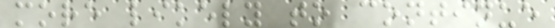more likely to continue
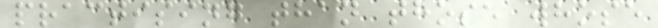practising than those whose
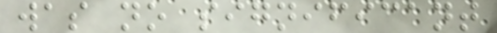was no significant
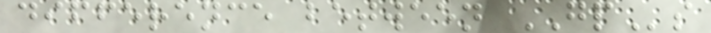difference between GPs
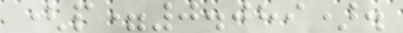(p=0.089).
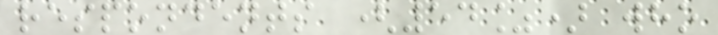respondents (54%) who
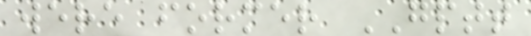were former GPTT
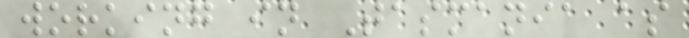working in Tasmania as
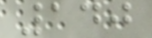140
